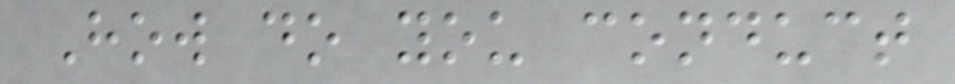How do you conduct
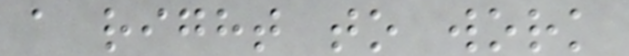a right to work
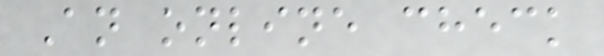An online check
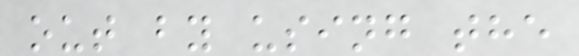out by using the
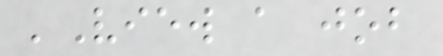'View a job
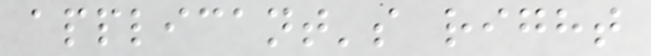applicant's right
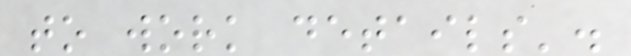to work details'.
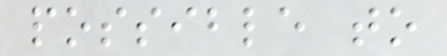possible to
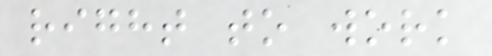right to work
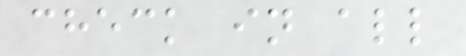check in all
